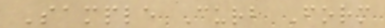Sample Curb Form
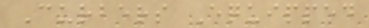Curbers Equipped
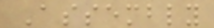Assembly
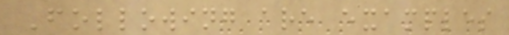Following are examples
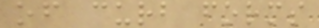of curb forms
